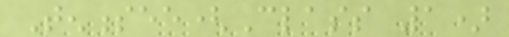Tennessee(Class 1)
